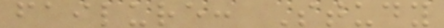failure: Study
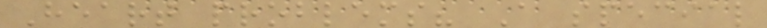Heart problems? A special
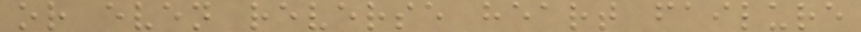or even reverse heart failure
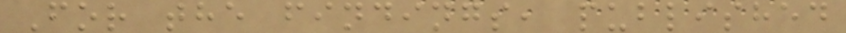For the findings, published
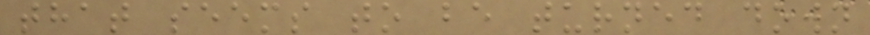that seems to be turned down
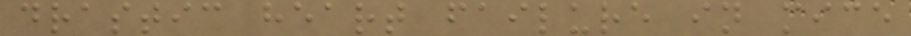drastic heart failure in mice
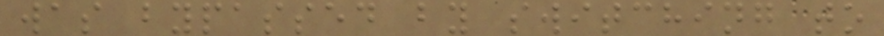was bypassed by switching to
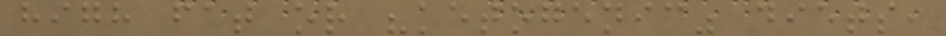high fat or "ketogenic" diets,
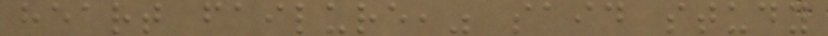heart failure," said study
